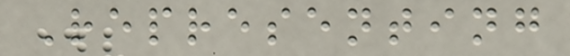Representing
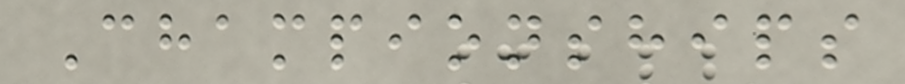Championships
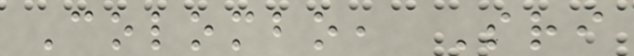Colombo, Sri
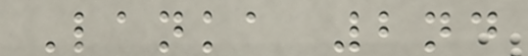Lanka 2nd
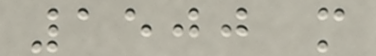1500 m
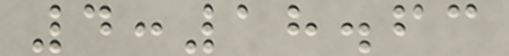4:18.63
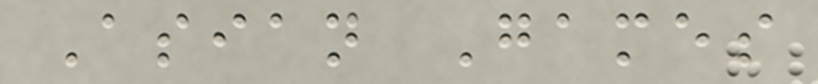Asian Games
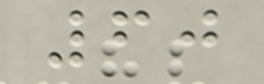60
